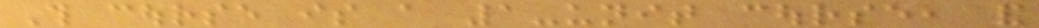This course is a 1-unit course, and
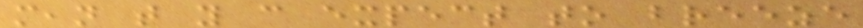mean that you can expect to breeze
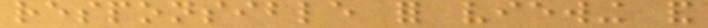responsible for viewing and
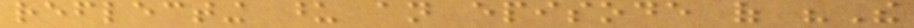reflecting upon an episode of "The
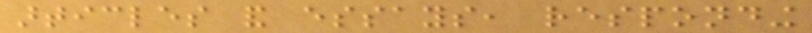articles and essays, responding
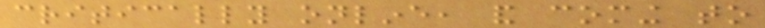critically online, and coming to
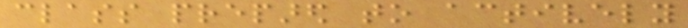class prepared to actively
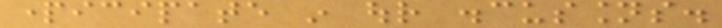participate in our discussions.
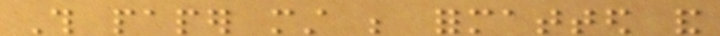This paper must be formatted and
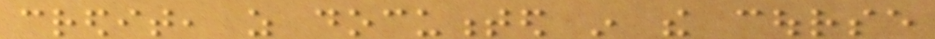credit, as documented in the course
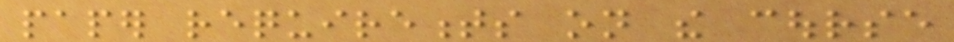paper requirements on the course
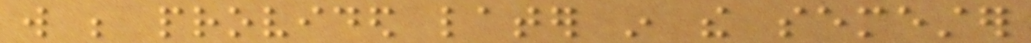will be provided later in the semester
